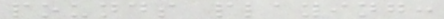pounds playing:
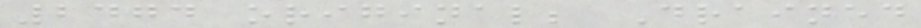2474 original; Drained
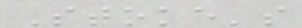Stoke's
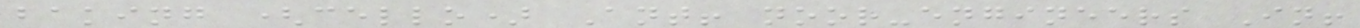baking (cello) Ant! noor-engineers In!
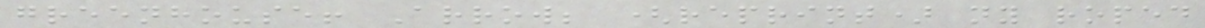greenhouse! Arrow; (reprint) ny roped
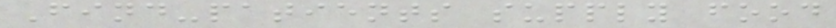Find-patients supply food
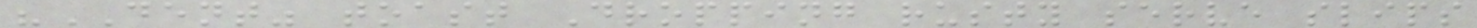"DENT" toast Dropping rusty serve slips
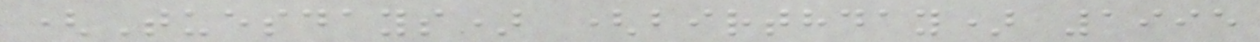(Tuesdays) (birthday) 1995
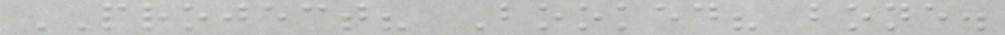PROJECT? Booked? bone.
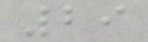29
